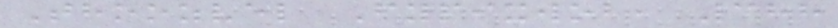Thoozvel Fypixwob, 388
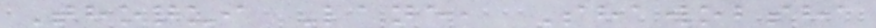Thoqui Lane, Shawobsha
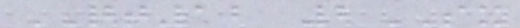QT12 2SX
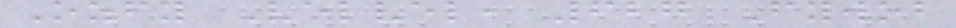Ozfy Velvel, 627 Fywob
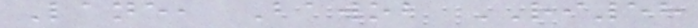Lane, Bawob RI58
